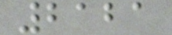2121
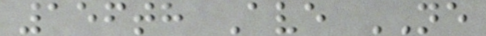156th Ave NE
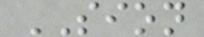SION
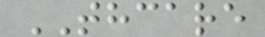THCARE
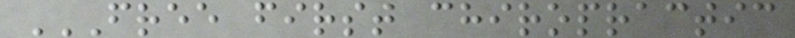FREE FIRST CHIROPRACTIC
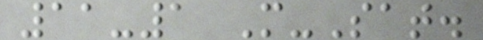11-1 M-Sat.
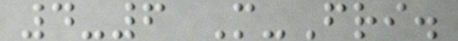4-6 M-Fri.
